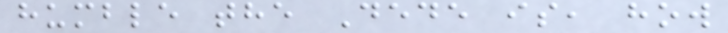humble the Dede is, how
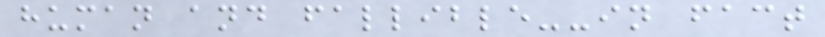human and fallible--in fact
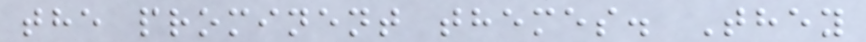the prominent themes. They
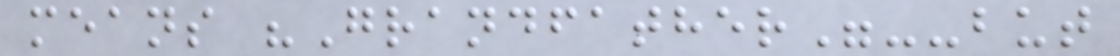means "Grandfather"--but
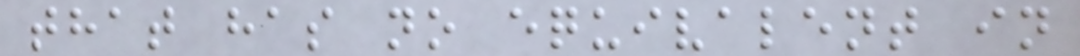that has no equivalent in
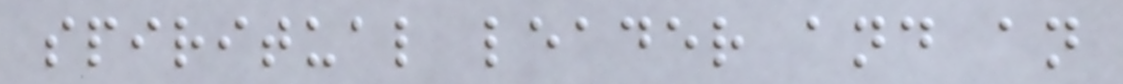spiritual leader and an
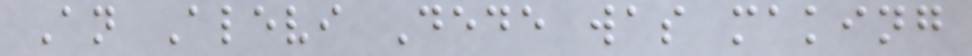An Alevi Dede was making
